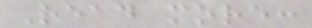Read more:
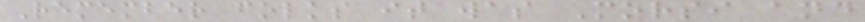Remember folks it was Morsi and
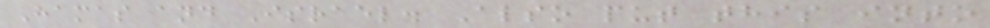Hamas and Israel. Also put this into
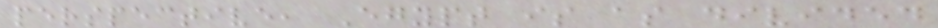perspective, Egypt is as divided
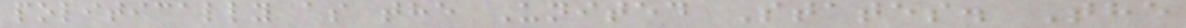politically as the United States. The
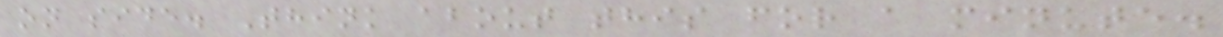on side. Think about this for a minute.
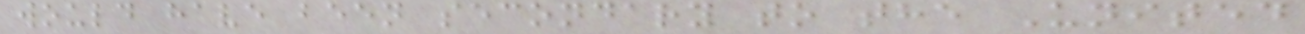would have been secondary to the United
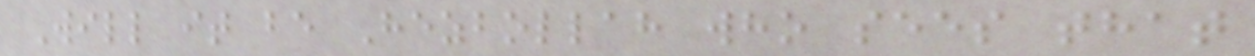Will it be Hezbollah who sees that
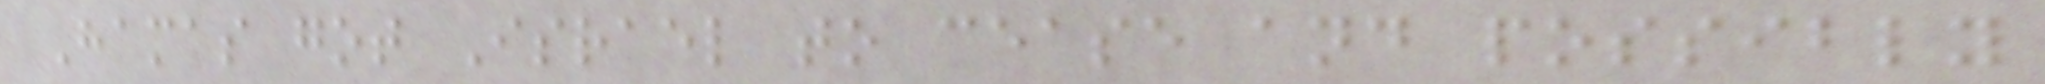Hamas got Israel to cease and possibly
